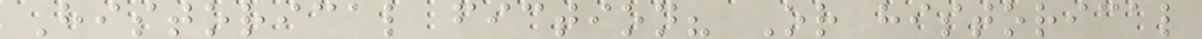Historical fiction? Or historical
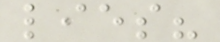lies?
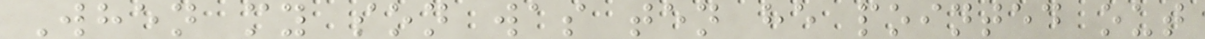When my son was ten he pointed out
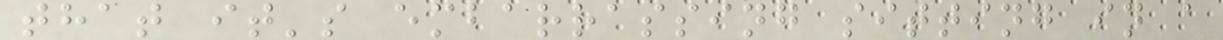that it's embarrassing sitting in a
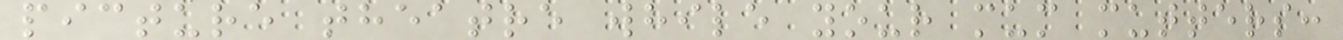picture theatre while your mum mutters:
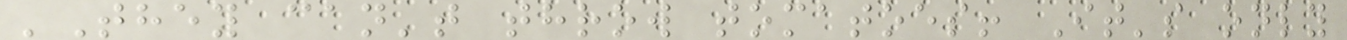'They can't throw tomatoes! It's only
